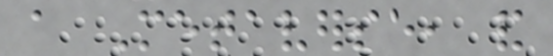a Metaverse, and
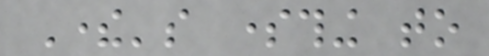There's something to
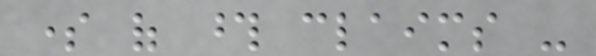some of those claims -
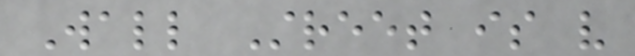Wall Street is very
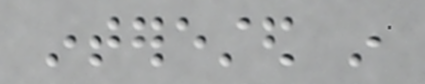interested in
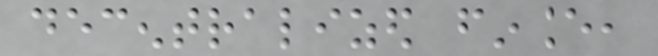decentralized finance,
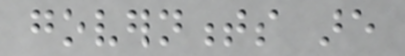governments are
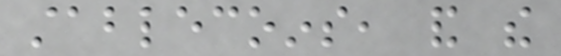stablecoins, and the
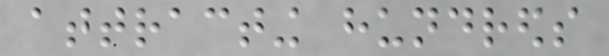attracting hundreds
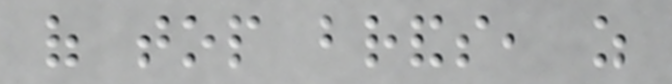of top brands, as
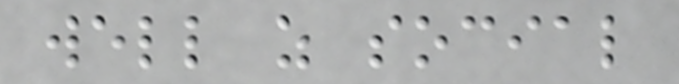well as social
